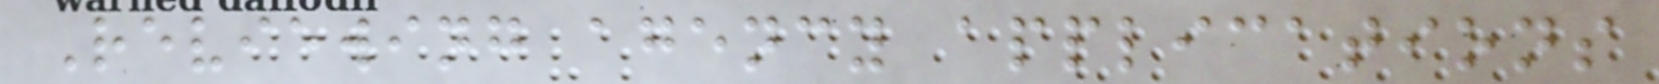Reviewing agency applications
